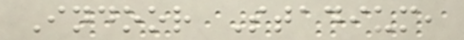Indoor Stadium,
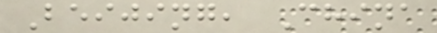Beijing, China
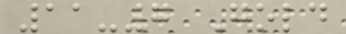11-7 Gold
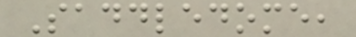Saddledome,
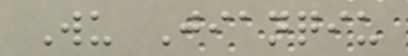Wu Jianqiu
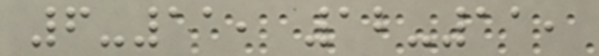6-11, 12-11,
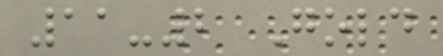11-2 Gold
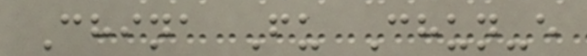China Fu Chun-e
